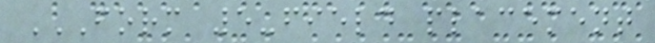FORM 5-FIELD PLACEMENT
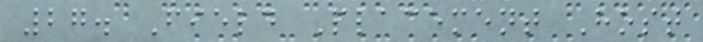27. Field Placement Host
